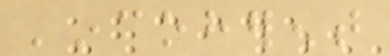'incoherent
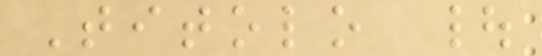Titolo |
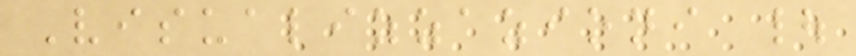Visualizzazioni |
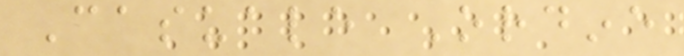Casuale Ordine
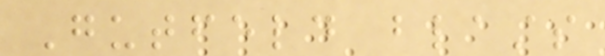Gutfeld blasts
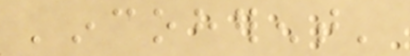'incoherent'
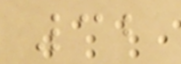32
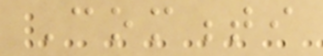Commenti
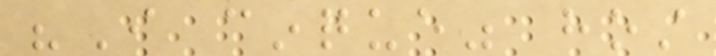"I cinque" host
